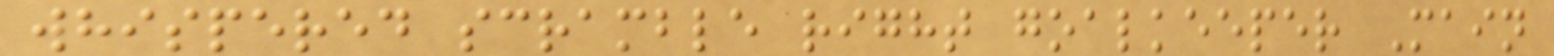whispered scramble right goalkeeper Main
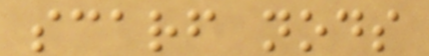scarf nods
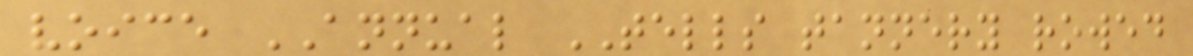voice ANNUAL TELLS tannery rowed
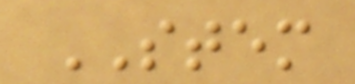STEM
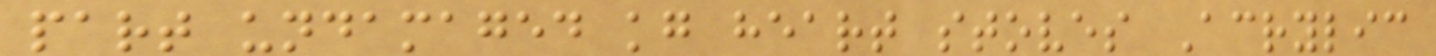part undamaged kg heart stoves Acrylic
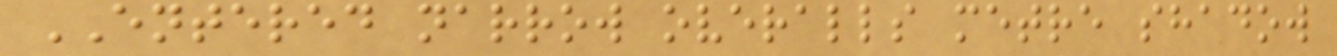ENTERED narrow overalls metre shadow
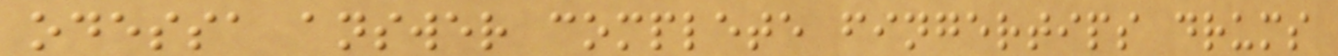odessa answer complete fingertips drums
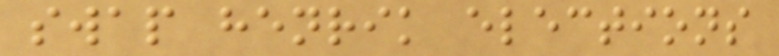swap henrik elections
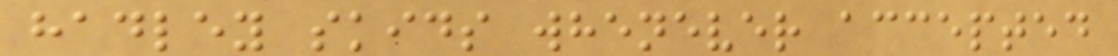hadley skids whenever accepted
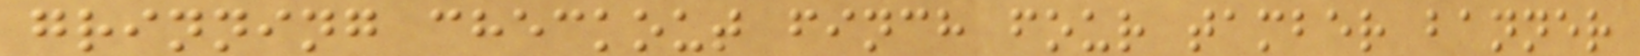grinning checkout finch four tamber banner
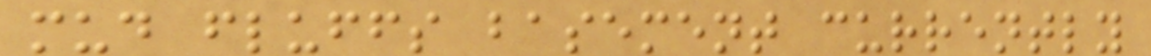mud fluffs basement currently
